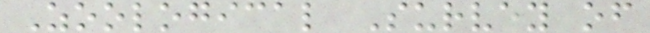Zoological Survey of
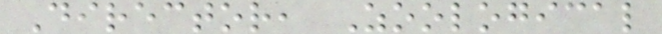Director, Zoological
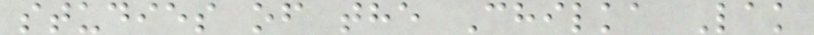studies of the Chilka Lak
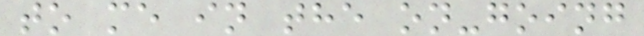to me in the on-going
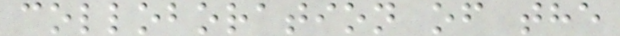colloboration of the
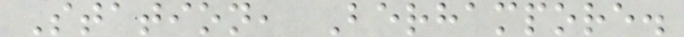Station, Berhampore.
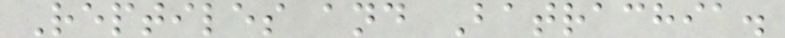Reptiles and Batrachia.
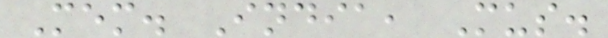Mem. India, Mus.
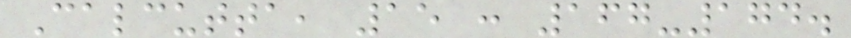Calcutta, 15 : 167-174.
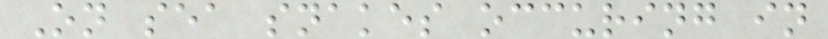On sea snakes occuring in
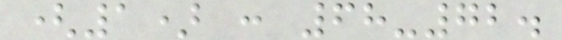(1) : 68-72.
